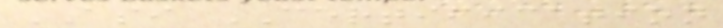ASI CERTIFICATION
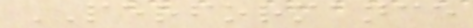PERFORMANCE
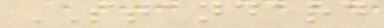STANDARD
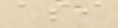asi
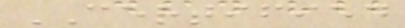CERTIFIED
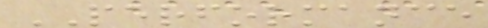PERFORMANCE
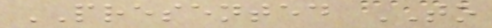PRESENTED TO
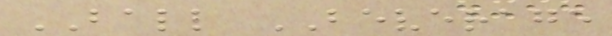BALL BEVERAGE
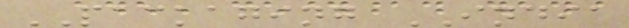PACKAGING INDIA
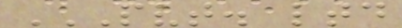PVT. LTD
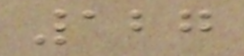127
